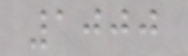1000
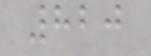820
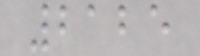2125
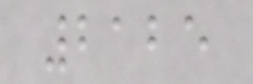2125
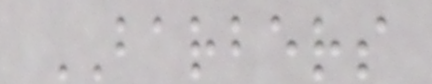BARBERS
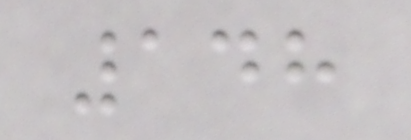148
